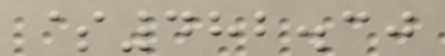$482.30
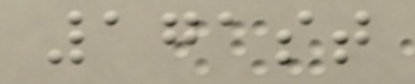171st
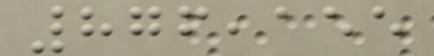876,155
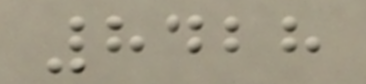8428
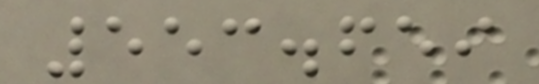553.659
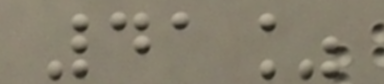41%
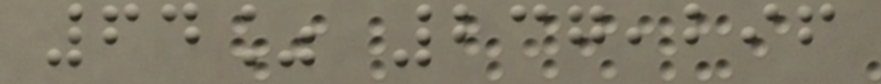64% 237,296
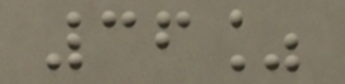36%
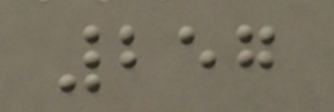257
